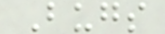Bugs
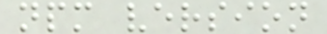npm version
